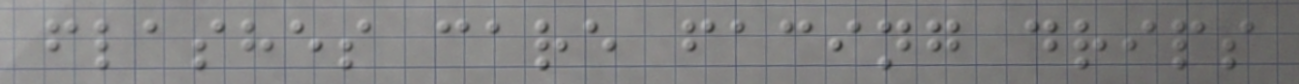flashes care facing drips
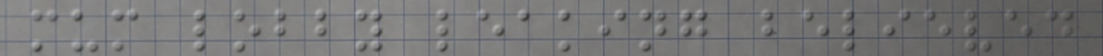mum lobby leaking believed
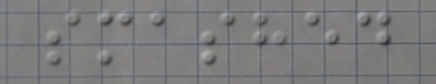smashed
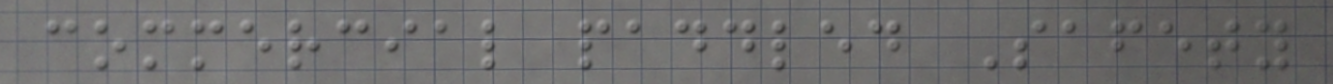commercial paddled Safety
